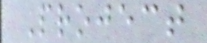Project
